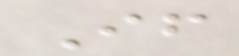If
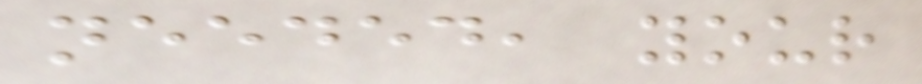needed, your
